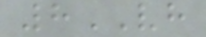8VH
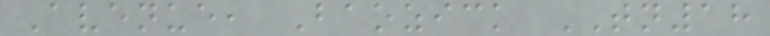Avenue, Baozick TN18
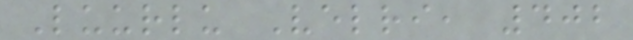Luurlu Velri, 402
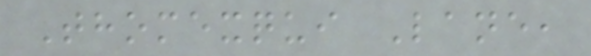Thomexqui Lane,
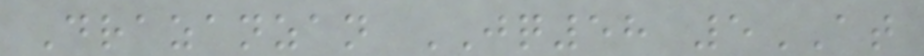Drazanzan JQ58 5AT
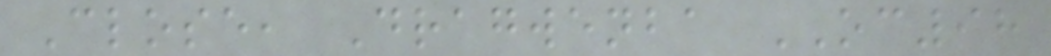Close, Dragwenba OC98
